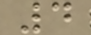4
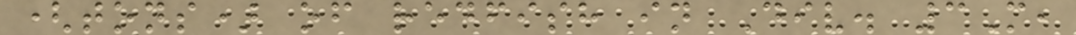(tons) of redfish in Div. 3M,
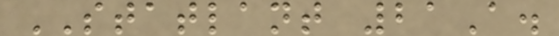STATLANT 21A.
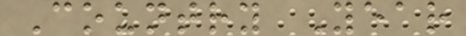Country Year
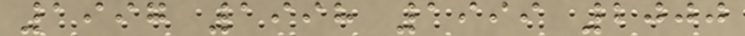1997 1998 1999 2000
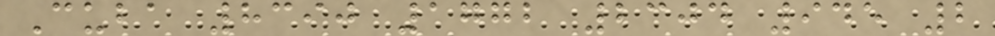Cuba 8390 1772 2304 945 2
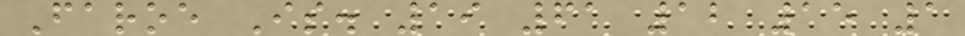Faroe Is. 19 61 12 15 1
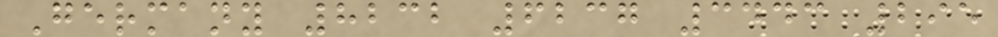Germany 8232 6237 3443 295
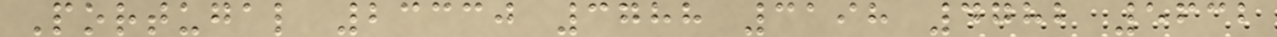Portugal 23330 3788 3198 4782 5632
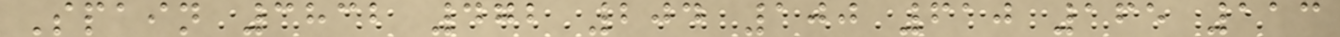Spain 3832 472 204 100 610 165 113
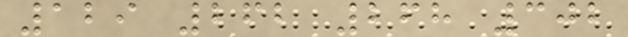129 262 268 302
